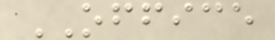OFFICE
